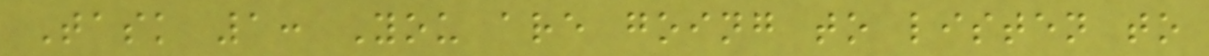Task 1: You are going to listen to
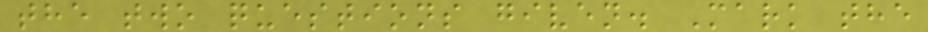the two questions given. Mark the
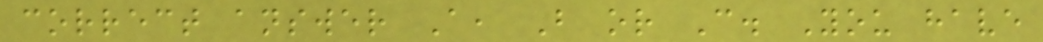correct answer A, B or C. You have
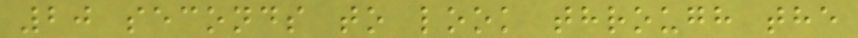20 seconds to look through the
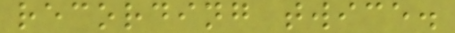recording twice.
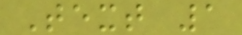Text 1
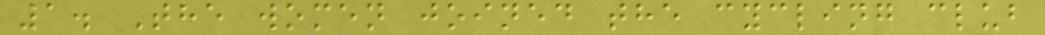1. The women joined the cycling club
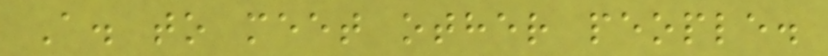A. to meet other people.
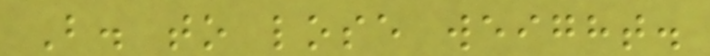B. to lose weight.
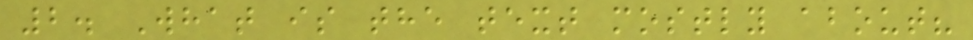2. What is the text mostly about?
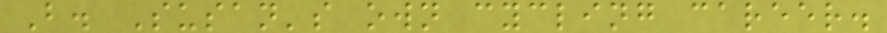B. Susan's own cycling career.
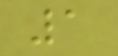1
